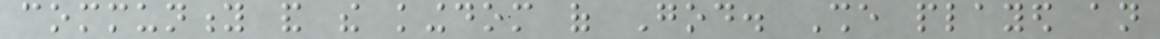community and the kingdom of God. She played an
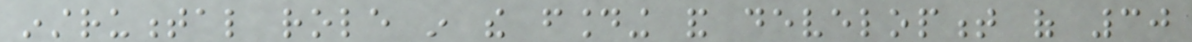instrumental role in the founding and development of 30
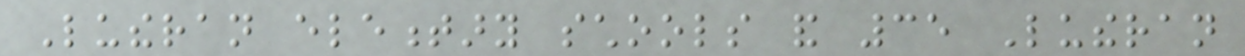Lutheran elementary schools and 35 Lutheran
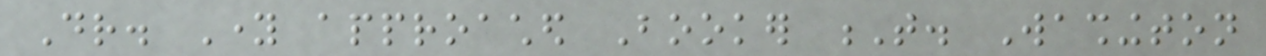Dr. Young approached Booker T. Washington
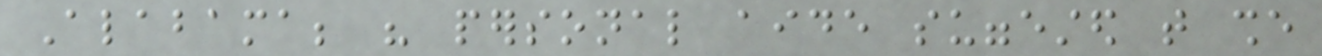Alabama; his personal aide suggested that she
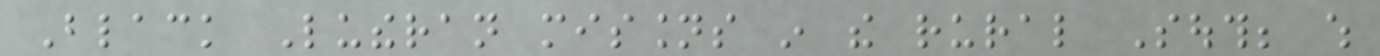Black Lutheran missions in the rural South; which
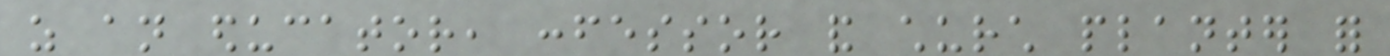as an educator, confessor and church planter for
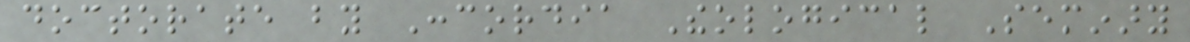doctorate by Concordia Theological Seminary
